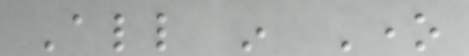All in One
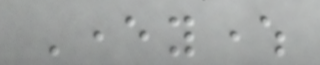Everywhere
